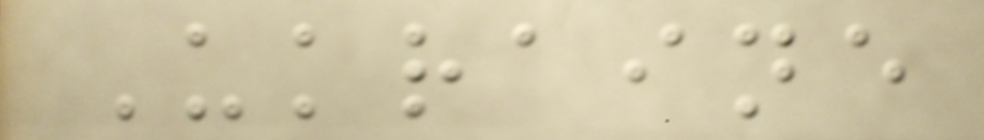Ukraine
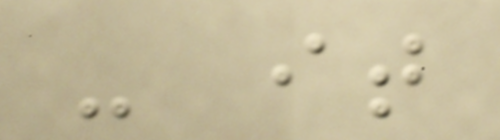- it
